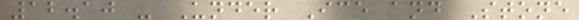12.10 - Under Ice and Stone
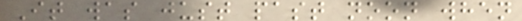It was just past noon when
